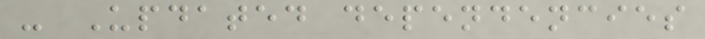- Updated dependencies
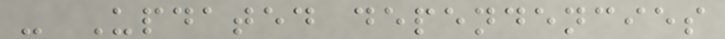- Updated dependencies
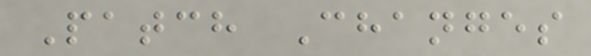Patch Changes
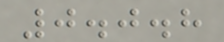0.0.8
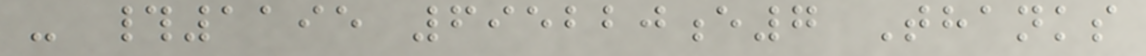- #1195 695220e7 Thanks
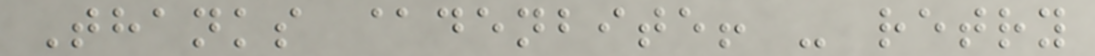Thanks @denbite! - retry
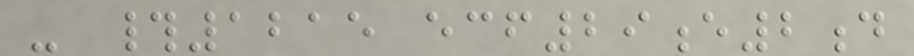- #1215 ecf29e2d
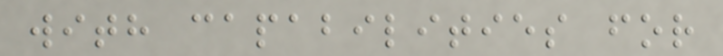with capabilities for
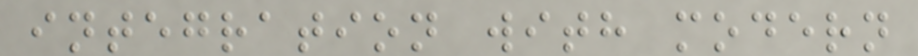integration with modern
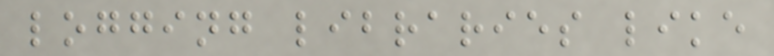logging libraries like
